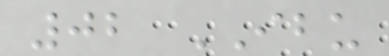02 IBU
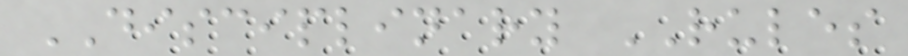DISCIPLINARY RULES
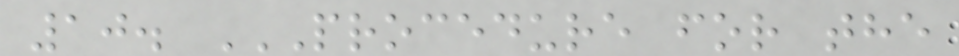10. PROCEDURE FOR THE
